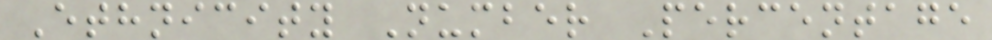Ethnicity Number Percentage
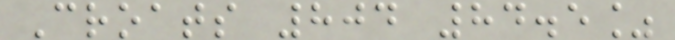Croats 804 84.5%
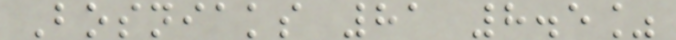Bosniaks 81 8.5%
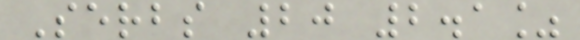Serbs 20 2.1%
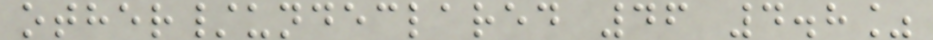other/undeclared 46 4.8%
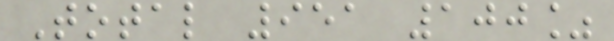Total 951 100%
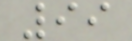99
